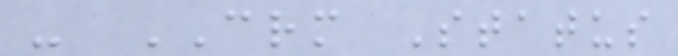- CRM Status
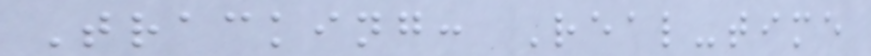Tracking: Real-time
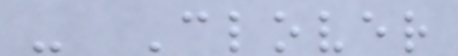- Clover
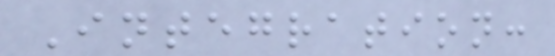Integration:
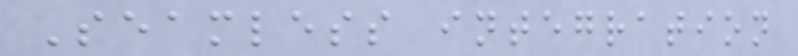Seamless integration
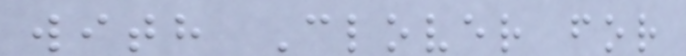with Clover for
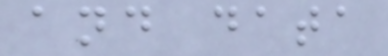and data
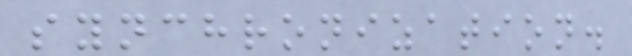synchronization.
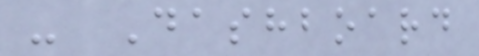- Dashboard
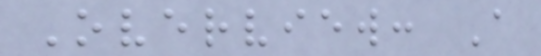Overview: A
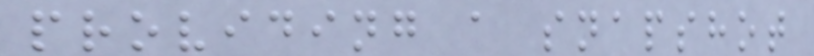providing a snapshot
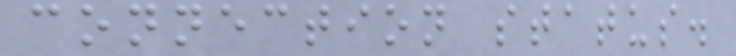connection status.
